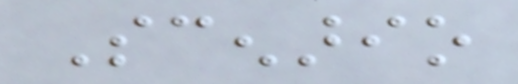Scenario
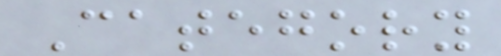Category
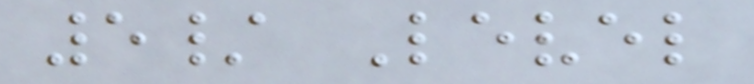5/ Level
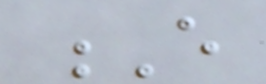E
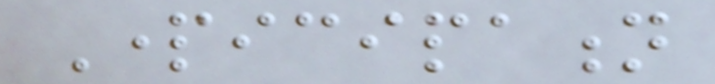Participation
